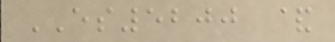ES5200 &
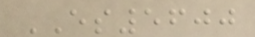ES5600
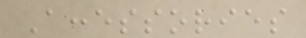Accessories
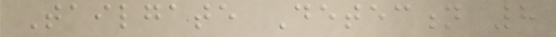Tailgate Detection 8
